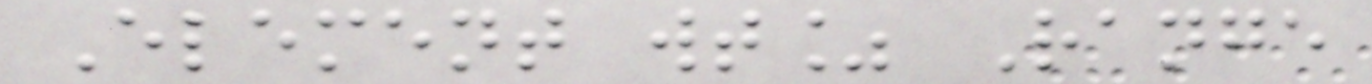Element wt% Range
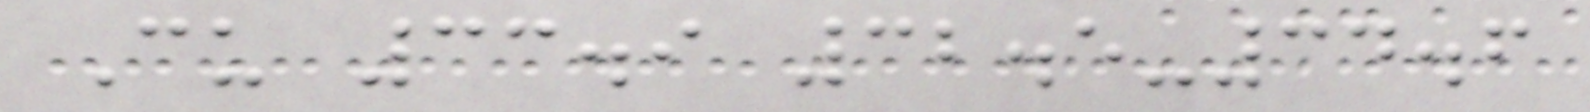Cu 33.9 32.5-34.6
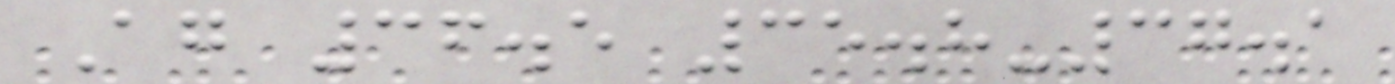Ag 36.5 35.8-37.1
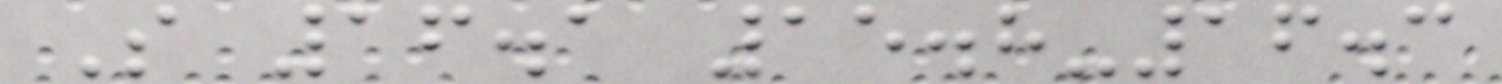S 16.1 15.8-16.3
